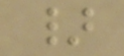}
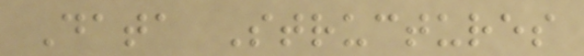Data Structures
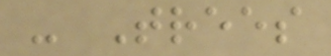- Trees
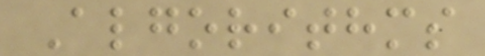Algorithms
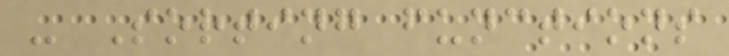- Sorting functions
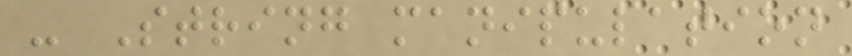- String manipulation
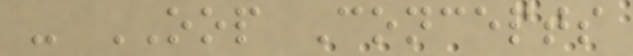- OOP Concepts
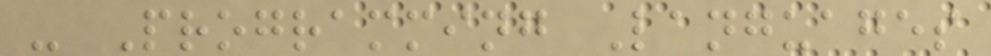- Programming Languages
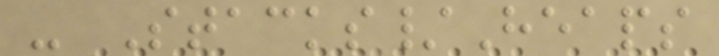- Stacks/Heaps
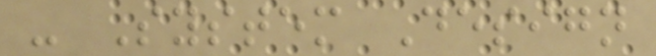- System Design
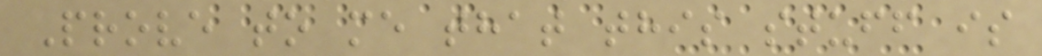Prove to me that this stuff is
